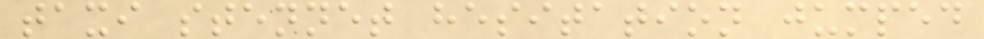taxi stennet hesitation jumped
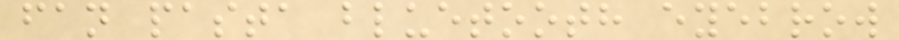fan pasta bluetooth eyebrow
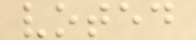voted
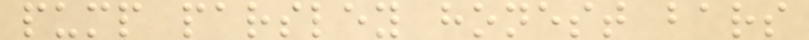pump parsley honest bars
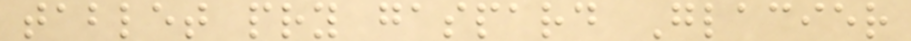tablet pry gaspard Glacier
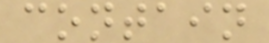contain
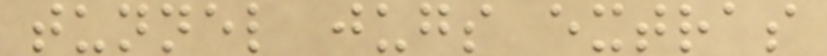tunnel jugs extras
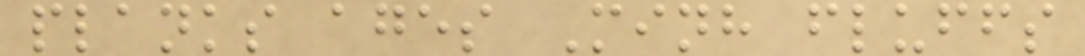planks ages Minh fluffs
